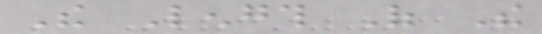The Length Of The
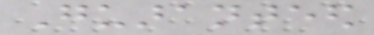Guaranteed
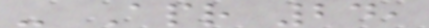- Apr 24,
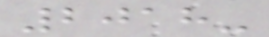2018-
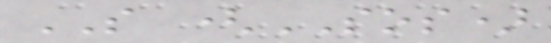SO (SOS)
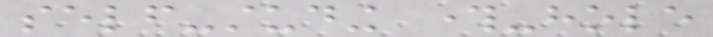self-studing through-hole
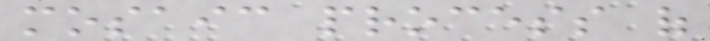mosaic process of
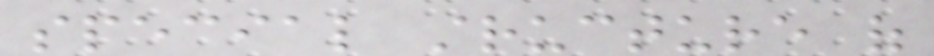special structure of
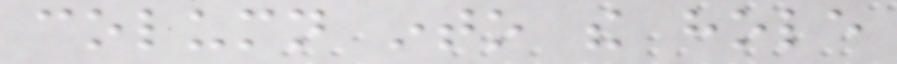column into the hole
